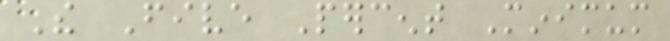The Five Percent Minimum
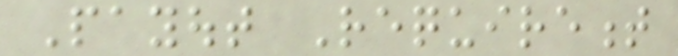Payout Requirement
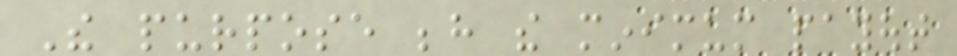The purpose behind the minimum payout
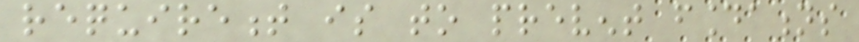requirement is to prevent foundations
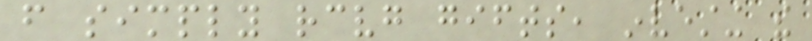from simply receiving gifts, investing the
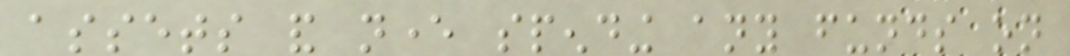assets and never spending any funds on
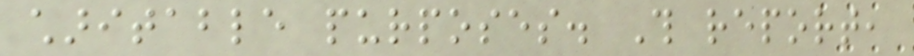charitable purposes. This report,
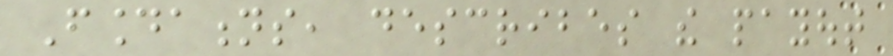Foundations, describes the payout
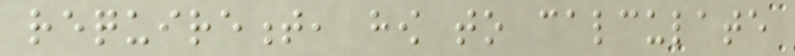requirement, how to calculate
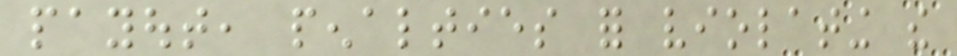payout, penalties for violating the
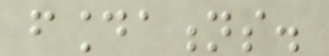foundations.
